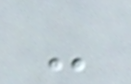-
